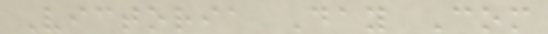Victoria Day Com
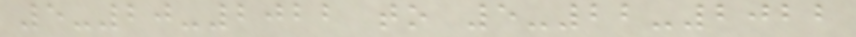5-20-2022 to 5-22-2022
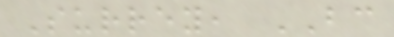Surrey, BC
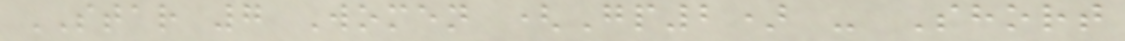STAR 7 Women (Gp2) - Short
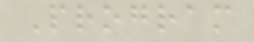Program
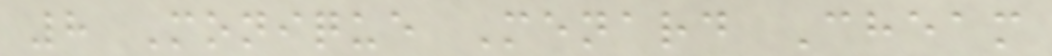8 Monique Menard Cheam
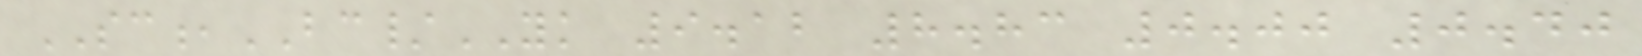SC,BC/YK 9.12 8.83 0.00 0.40
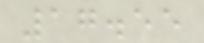17.55
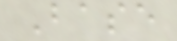Base
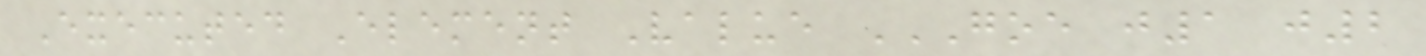Executed Element Value GOE J1 J2
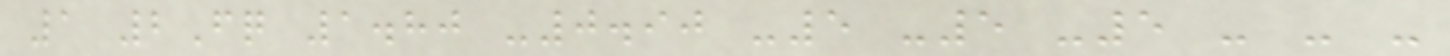1 2Fq 1.80 -0.90 -5 -5 -5 - - -
